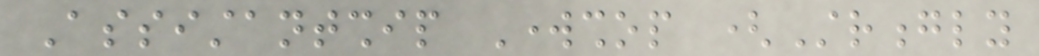Assistantship Workshop (Strongly
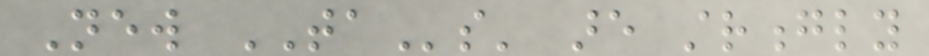New TAs' are strongly
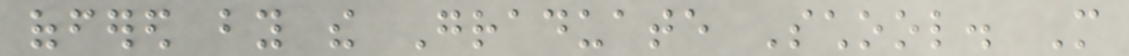offered by the Graduate School. More
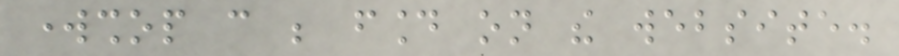workshop can be found on the website.
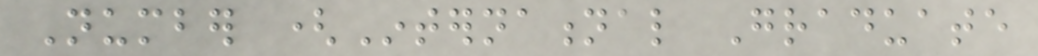Number (International Graduate
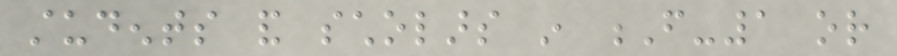students and scholars in F-1 or
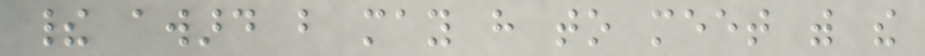their award but may have to meet with the
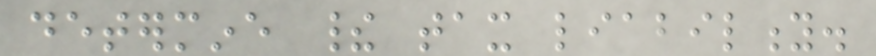determine their tax liability.
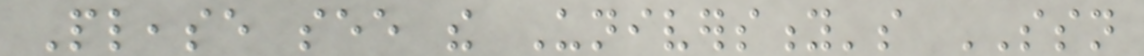Please see the University's SSN
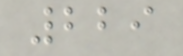229
